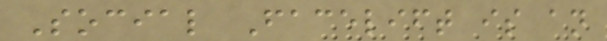Social Facelift is an
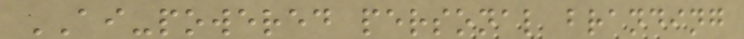AI-powered personal branding
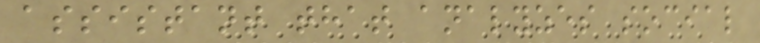assistant that analyzes social
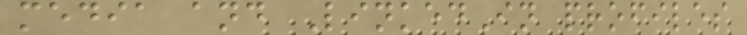media and LinkedIn profiles
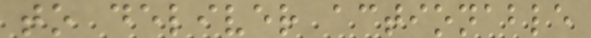to deliver actionable
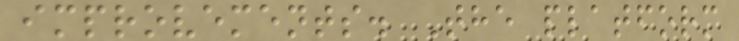improvements. The platform
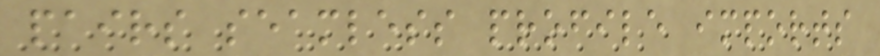pairs seamless profile imports
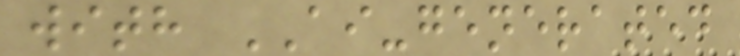with AI-generated
